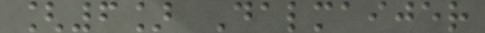[6] Dalmaijer
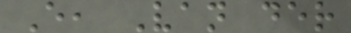E, Van der
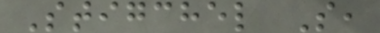Stigchel S,
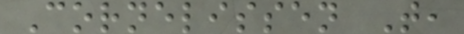Cornelissen T,
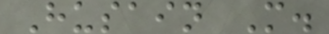Husain M.
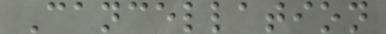Cancellation
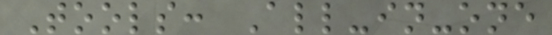Tools: All-in-one
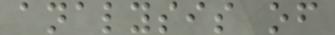analysis of
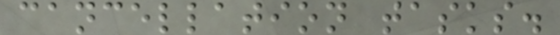cancellation tasks.
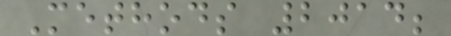Methods 2014;
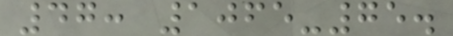47: 1065-75.
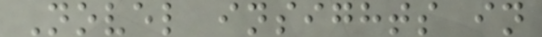Novel insights in
